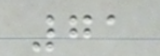71
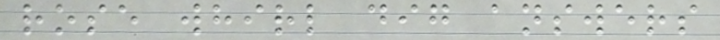rose whirl dig answers
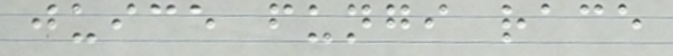juice fungi race
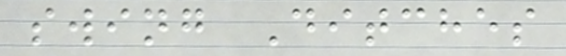swing Ditches
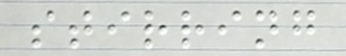stirring
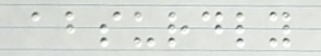absurdly
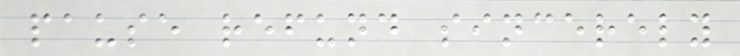pause refund sincerely
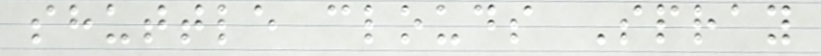shuttle clouds Spray
